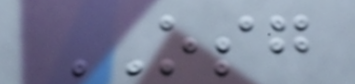OSG
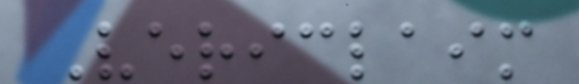Vericlaim
